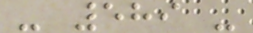- 589 -
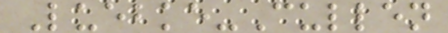Luebke-Cullen
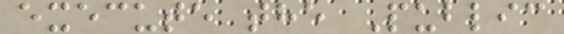execute the Public
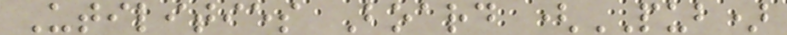Utilities Board (PUB)
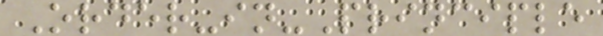Order-in-Principle
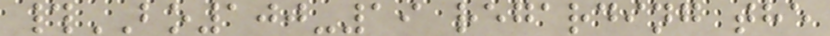#BO100-19 regarding the
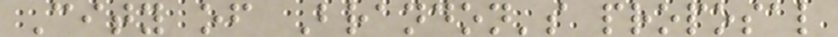City of Brandon's proposal
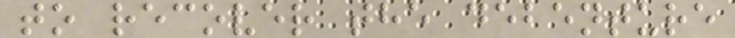to recover the debenture
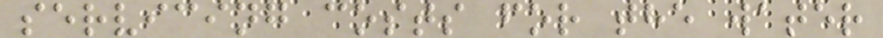servicing costs for the water
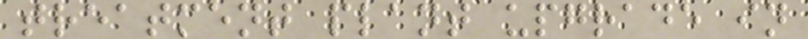treatment plant upgrade in
